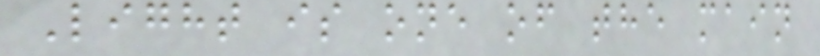Light is one of the main
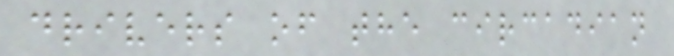drivers of the circadian
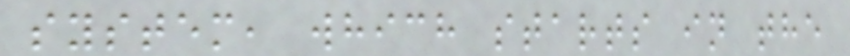system, which starts in the
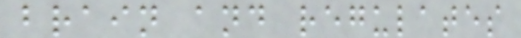brain and regulates
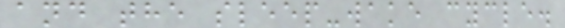and the sleep-wake cycle.
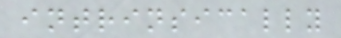intrinsically
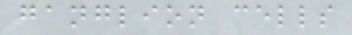ganglion cells
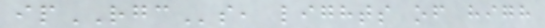ipRGCs, lights of high
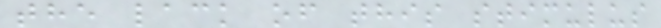the lack of this stimulus
